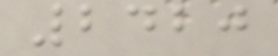2420
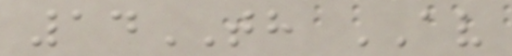14TH AV
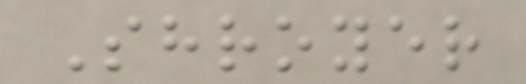Shroyer
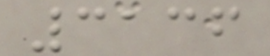3136
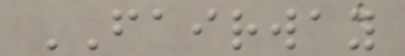FAIRWAY
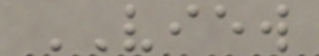VIEW
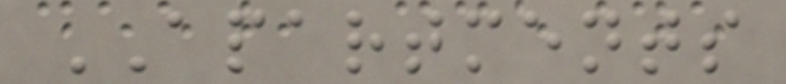APARTMENTS
